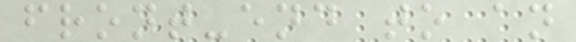front-end to an
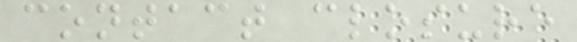contact closure
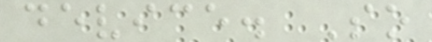device. So
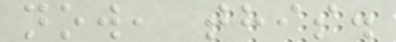now, this.
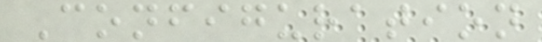Configuration
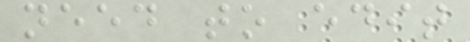need to edit
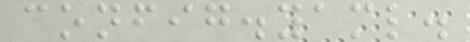config.yaml.
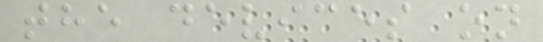the devices on
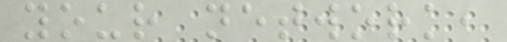your network,
